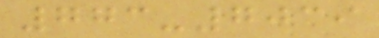773-7039
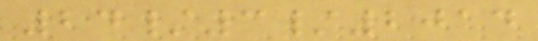24/3/2014
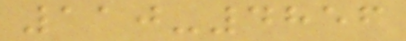110-4856
